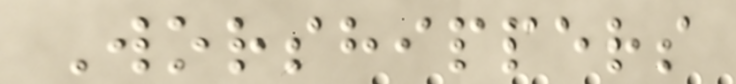Worshippers
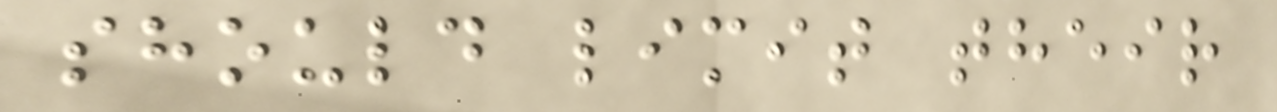should limit their
